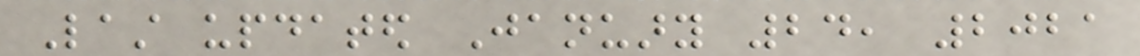Last updated January 24, 2021
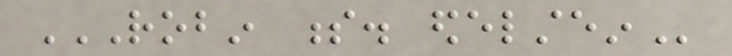ROBIN S. EDELSTEIN
